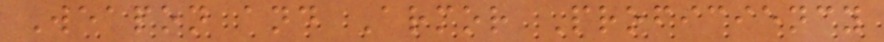Weapon and Armor Proficiency
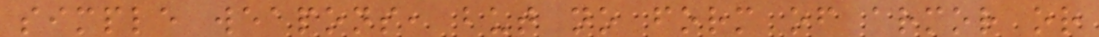simple weapons, but no form of armor or
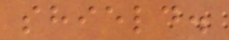shield.
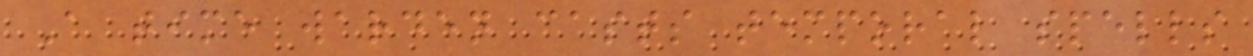A time warden casts temporal spells
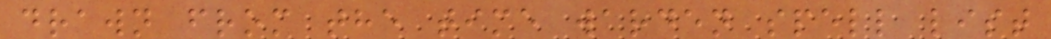drawn from the time warden spell list
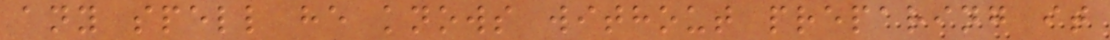any spell he knows without preparing it
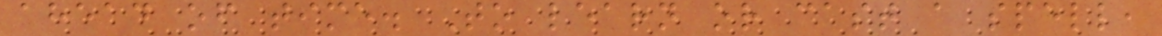ahead of time. To learn or cast a spell,
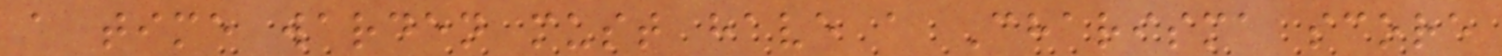a time warden must have a Charisma score
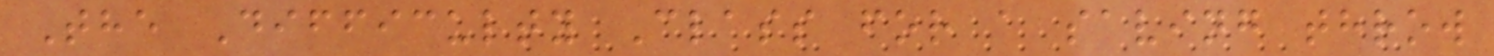The Difficulty Class for a saving throw
